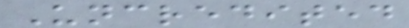Uncredited
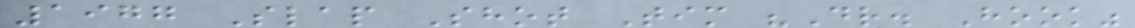1977 Slap Shot Tim "Dr. Hook"
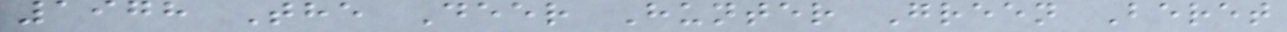1978 The Deer Hunter Green Beret
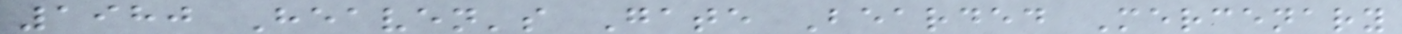1980 Heaven's Gate Bearded Mercenary
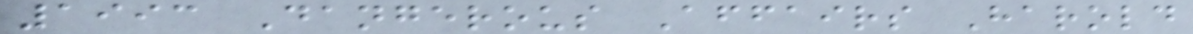1993 Dangerous Affairs Harold
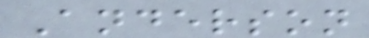Anderson
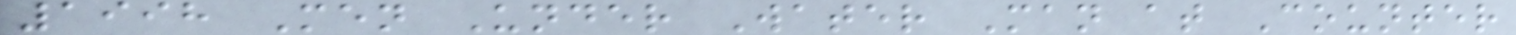1998 Men Under Water Man at Counter
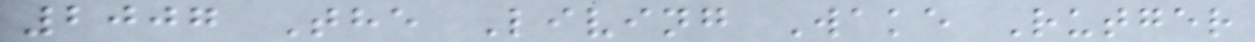2007 The Living Wake Rutger
